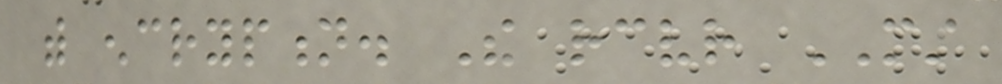with encryption. The receiver MUST
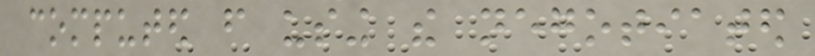computed from using the negotiated
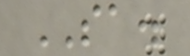SA.
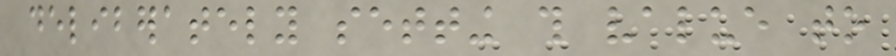deliberately setting this value to
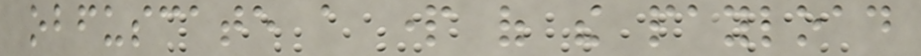obfuscate a part of the payload
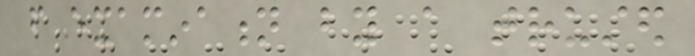from examination by a trusted
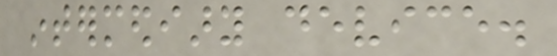intermediary device.
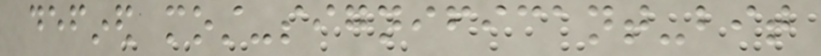defined most-significant-bit
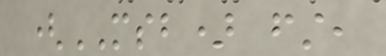(MSB) first,
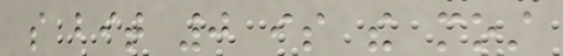so bit 0 is the most
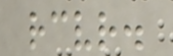receiver.
